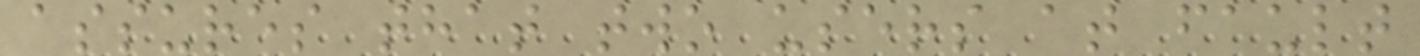assures that two users at fault
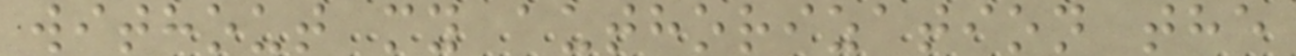without my authorization the
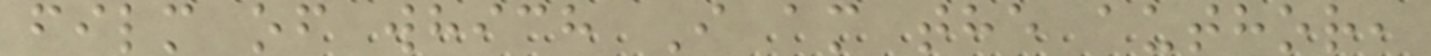film of which I am the author,
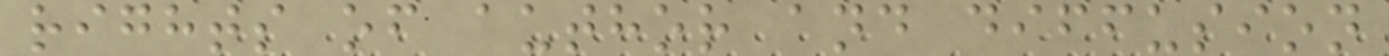rights of author and diffusion
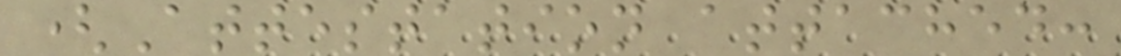(Attestation attached:
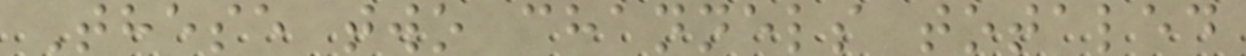These two channels totaled
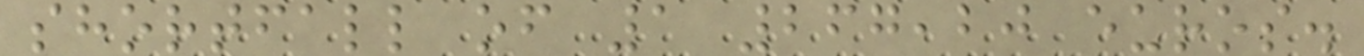shortfall of 1 267,20 euros.
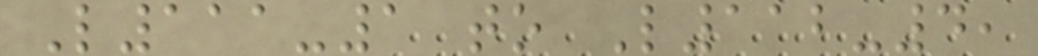L111-1 to L112-4,
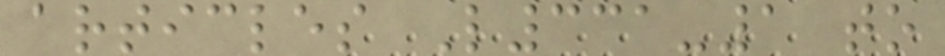articles L331-1 to
